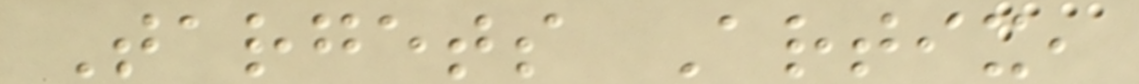Targets Artix,
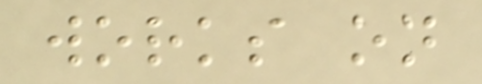works on
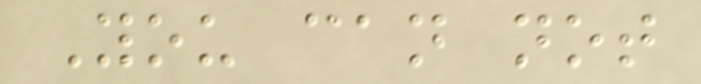You can not
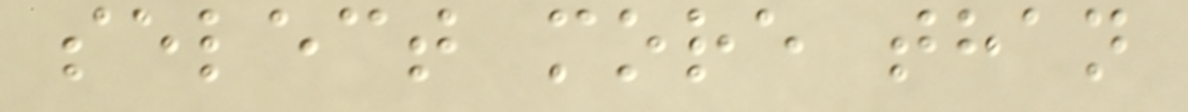select more than
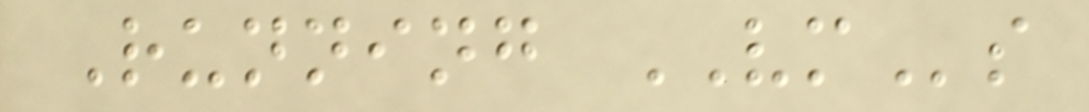Running VMs
